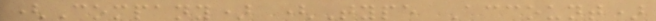(Company) (Type Account)
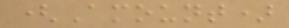(Amount)
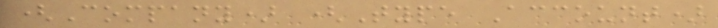(Company) (Type Account)
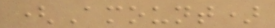(Amount)
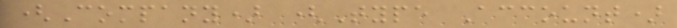(Company) (Type Account)
